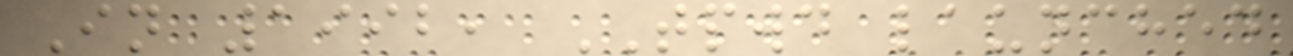In 1992, TPWD launched
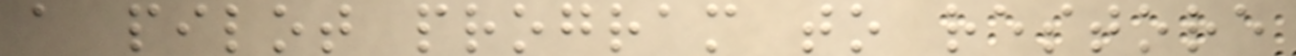a pilot program to restore
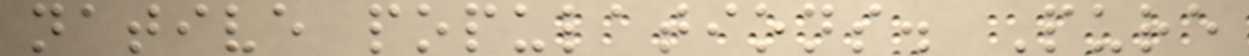native populations. Pure
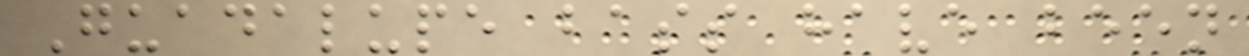Guadalupe bass have been
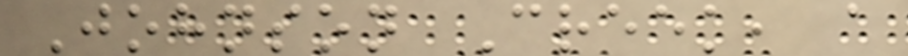Johnson Creek, a
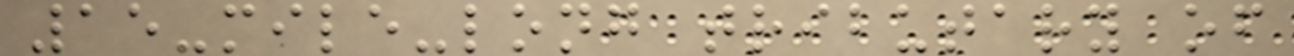15-mile-long tributary of
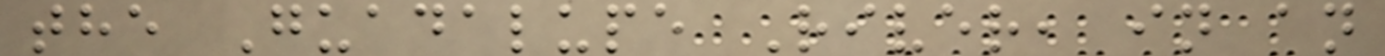the Guadalupe River, in an
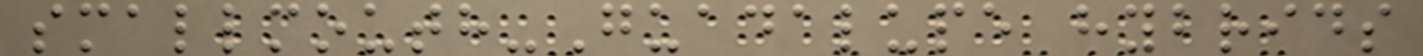smallmouth-Guadalupe hybrids
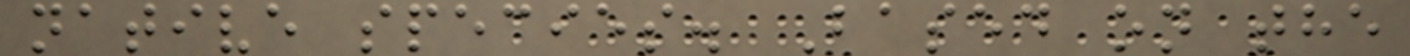native species. Based on the
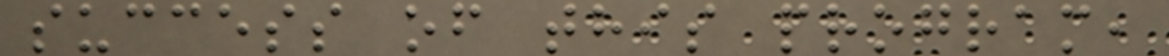success of this program,
